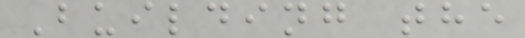Building the
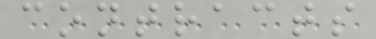contracts
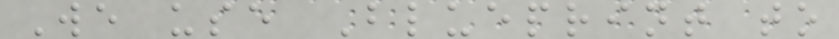We use Blueprint to
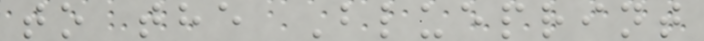to the Blueprint
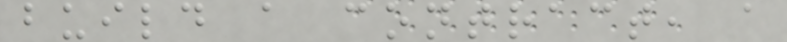build a contract, a
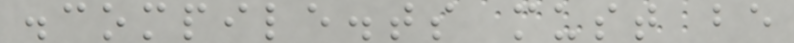.compile.ts must be
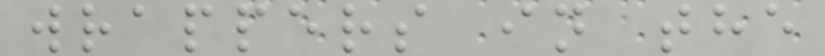wrappers in the
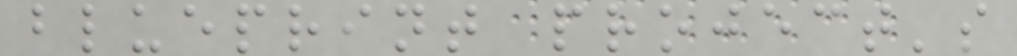blueprint project's
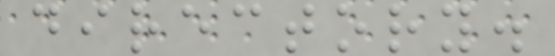directory.
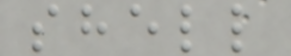shell
